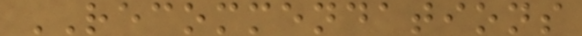RECOMMENDATIONS
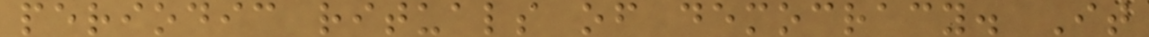periodic rituals of democracy. It
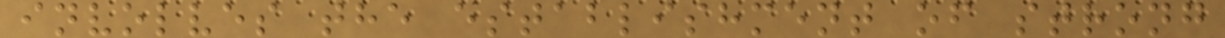involves the establishment of strong
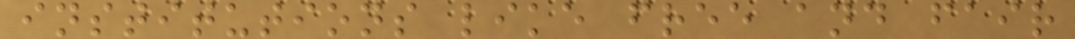institutions like free and fair
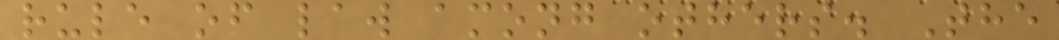rule of law among others. The
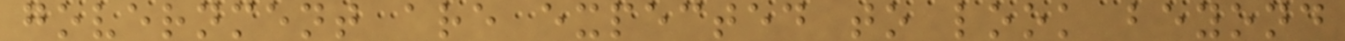government are expected to look beyond
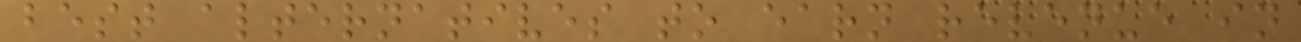best alternatives to earn revenue in
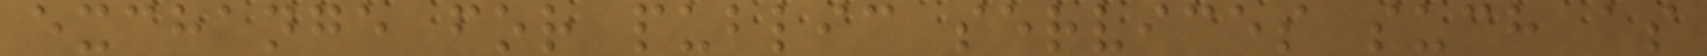exchange for public services such as
